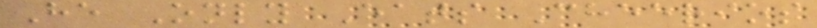He Only Eats Cheerios
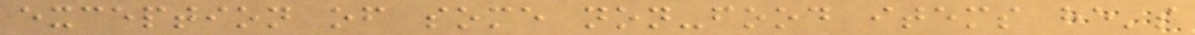exception of some non-food items he's
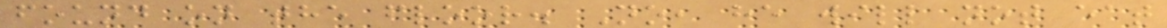found on the floor. No, he will not eat
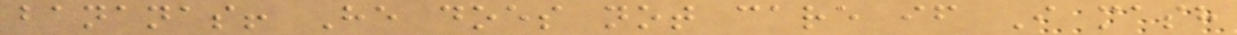bananas! He does not care if I mash
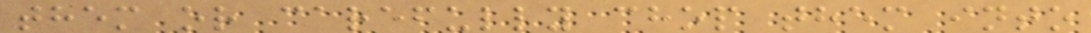them or carefully chop them into
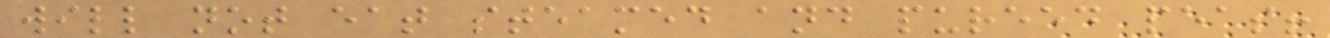will not eat steamed and pureed peas!
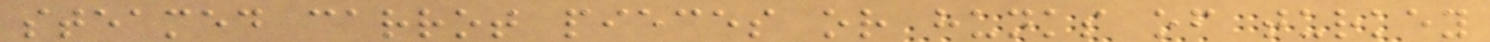steamed carrot pieces or hunks of turkey
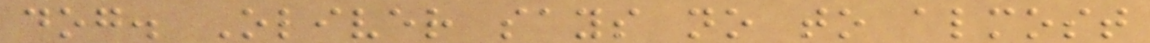dog. Oliver says no to almost
